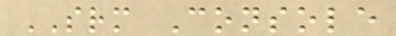SRM Console
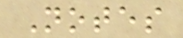Notes
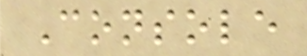Console
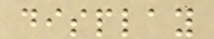display
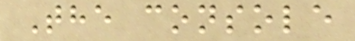The console
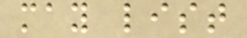may list
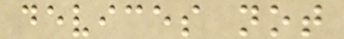devices not
